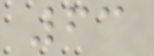63
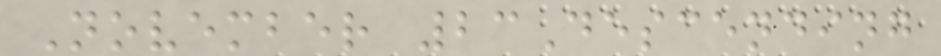November 23Descending
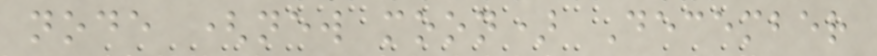node (new moon) December
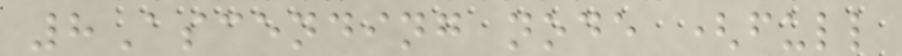8Ascending node (full
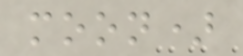moon)
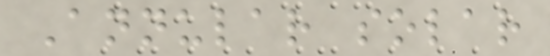Annular solar
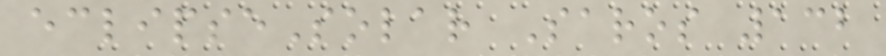eclipseSolar Saros 132
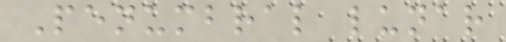Penumbral lunar
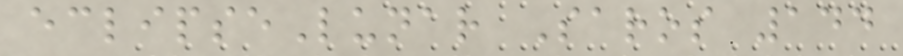eclipseLunar Saros 144
